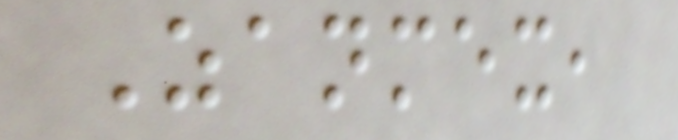Zanmex,
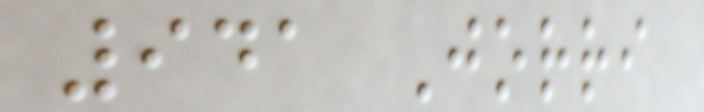941 Jorri
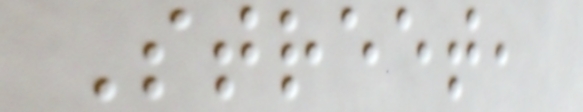Street,
